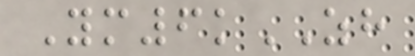Ym6kZH
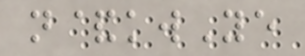n&kwYe
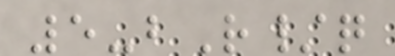5-bR/q
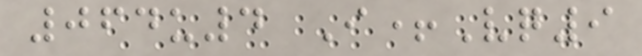064u4 I+Vq9
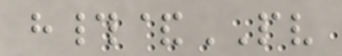h#&PV
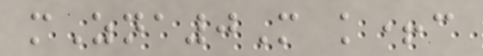mZna0M k+c
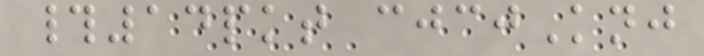#14pkt cjcjKnj
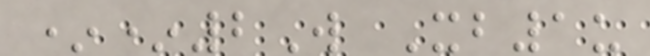**2W Xb1u
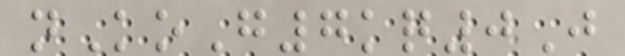nKoG7kq0J
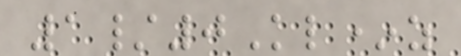1/0Kl*z
